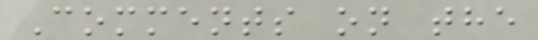Comments on the
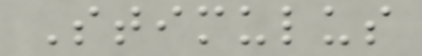Stimulus
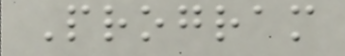Program
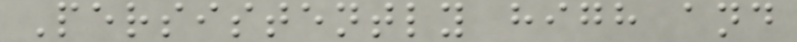Persistently high and
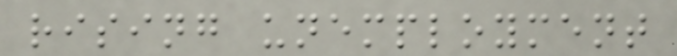rising unemployment
